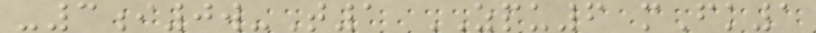-3i0w-T1 ZPU6 mFk1
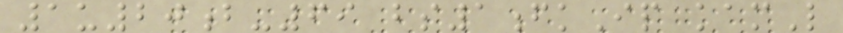1u20b-69 bs1fkIp kamL
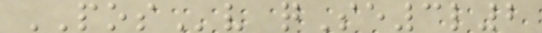POSv qSe3l2
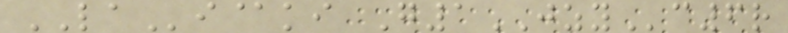LAi@ki G1JZYc6r
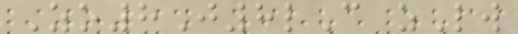Zo8J8lC zLw
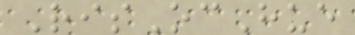RisOcHue
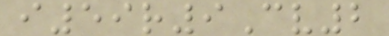i59r9Cv2
